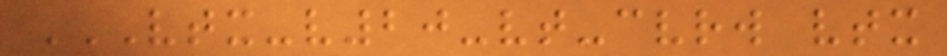VTX-V20-VT-CVRW VTX
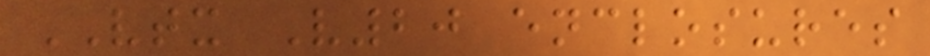VTX V20 enclosures
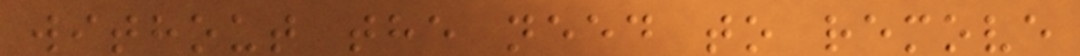without the need to remove
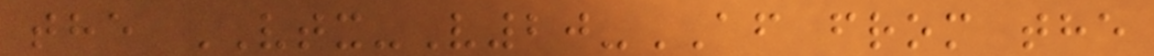the VTX-V20-AF from the
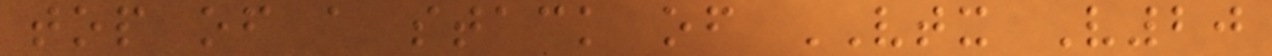top of a stack of VTX V20
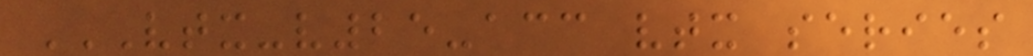VTX-V25-ACC VTX SERIES
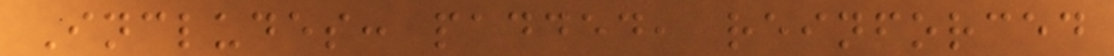Includes: padded, reinforced
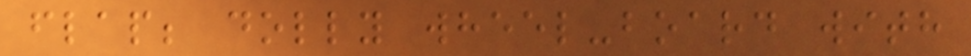flap; dolly wheel-board with
